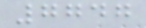7747
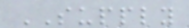SUPPLY
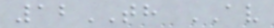12TH AV
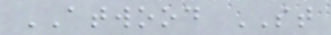ATWOOD ST
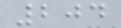204
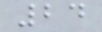24
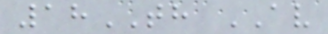18TH AV
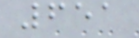651
